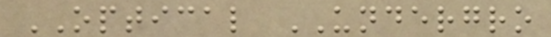OPTICAL UNDERGRO
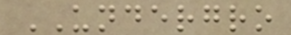UNDERGRO
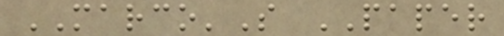MARCO'S PAPER
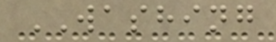WASHING
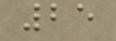25
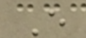E
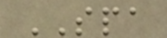SPA
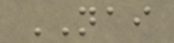NAI
